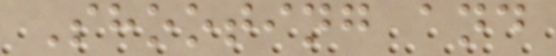Shooting and
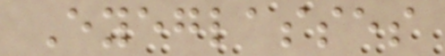Eyeglasses
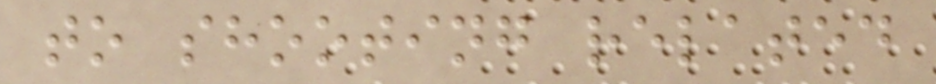to shooting related
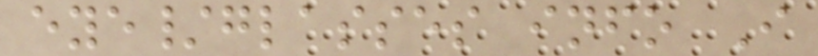eye/glasses info I
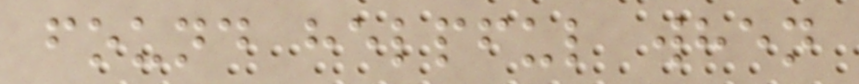found helpful when
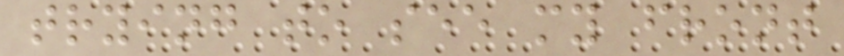trying to see my front
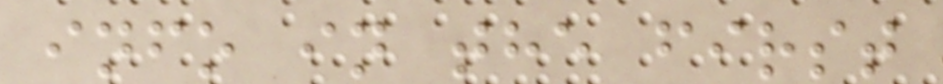info in the first
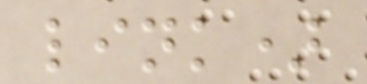link)
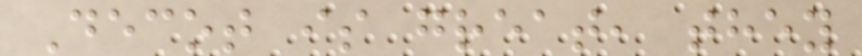Decot is great, they
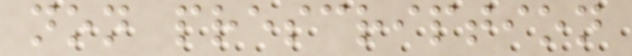non prescription
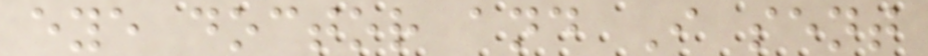eye doctor and I sent
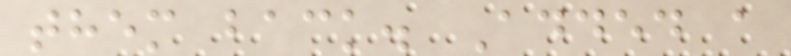them back. Added a
